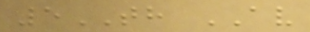5TH AV
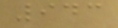943
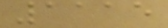1115
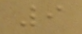9
